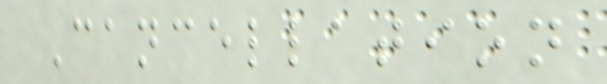Cancellation
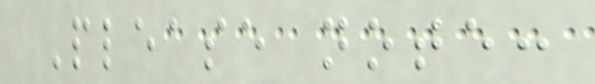Please note:
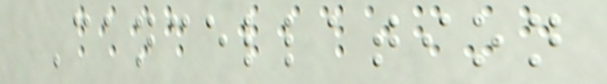Cancellation
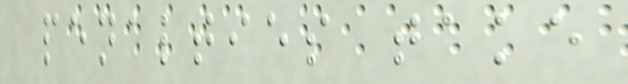penalties take
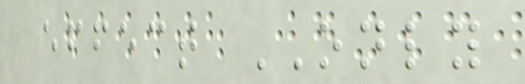effect ONLY
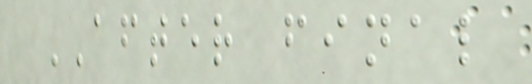AFTER final
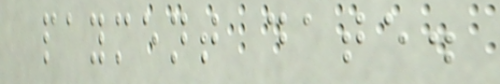payment date.
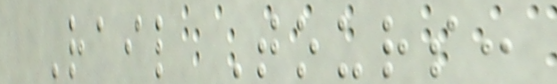Rail Tours:
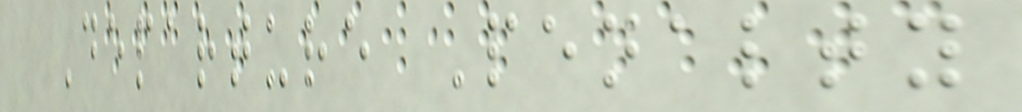Departure Penalty
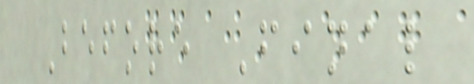Before Final
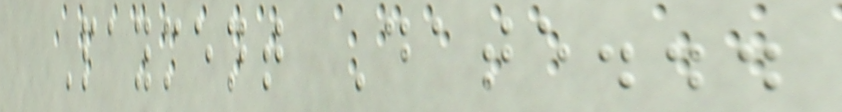Payment Date...
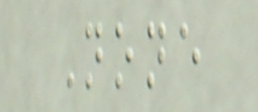None
